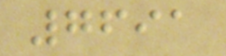7691
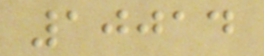10014
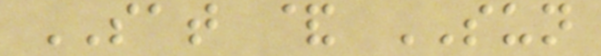SAT & SUN
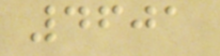4601
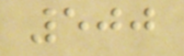500
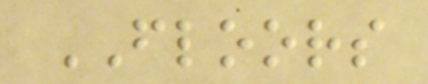FLOORS
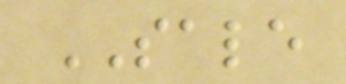SALE
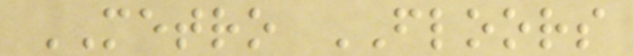METRO FLOORS
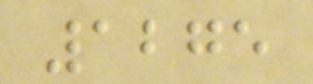1275
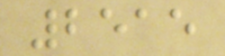2515
